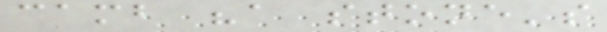camb "a stone's
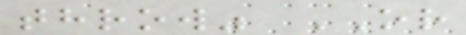throw" OR
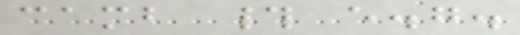camb # e.g.
